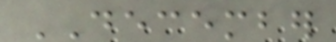DECEMBER
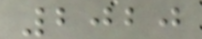2020
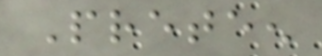Preteen
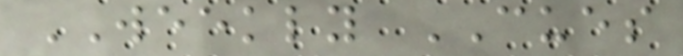WEEKLY CUES
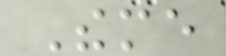Theme
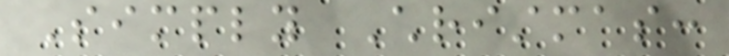Simply Christmas:
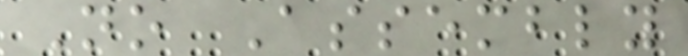No Assembly
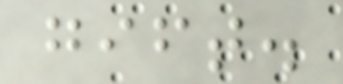gift.
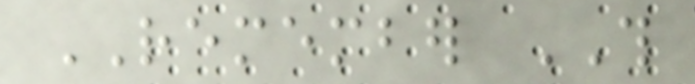REMEMBER THIS
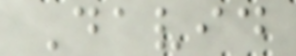David
